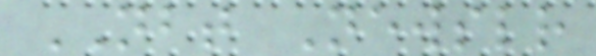NBT Newsletter
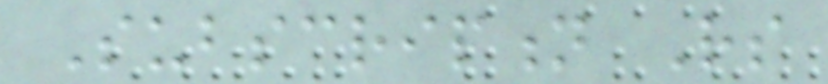Subscription Rs
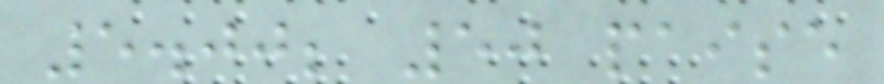5.00; 50 paise
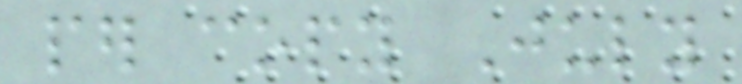per copy July
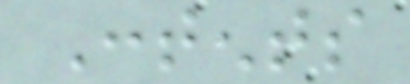Contents
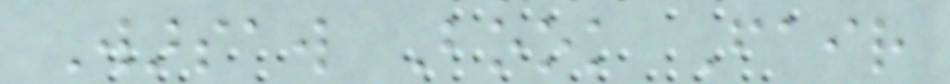Warsaw Book Fair
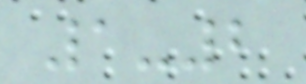1-2
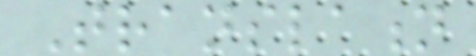Translation
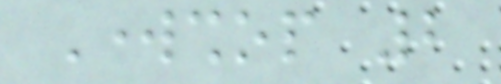Workshop 2
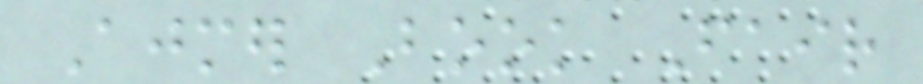Ajmer Book Fair
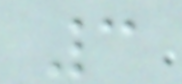3
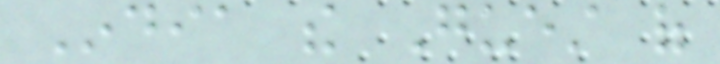India the Guest of
